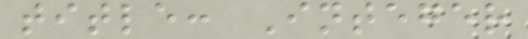title: Integer
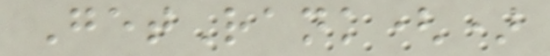GetRank()
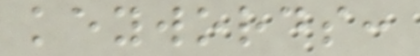keywords:
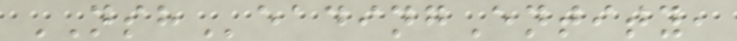NSHeadingEntity,
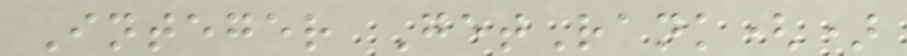Integer GetRank()
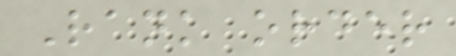Rank order
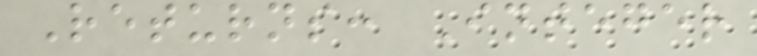Returns: Integer
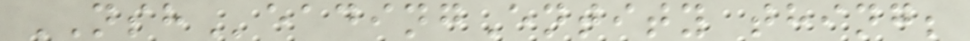NSHeadingEntity thing;
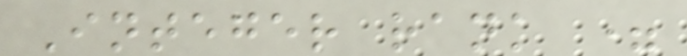Integer rank =
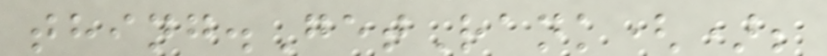thing.GetRank();
